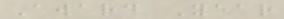Award Year
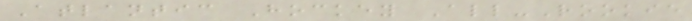Atlantic Hockey All-Rookie
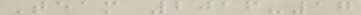Team 2016-17
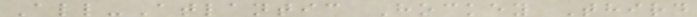All-Atlantic Hockey Third
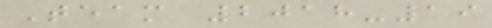Team 2018-19
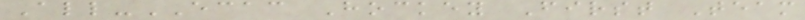All-ECAC Hockey First Team
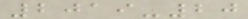2019-20
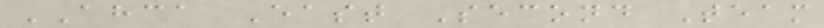AHCA East Second Team
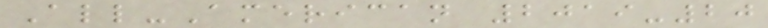All-American 2019-20
